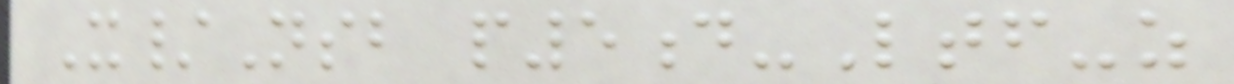X/Nsb p5d-Ltf-z
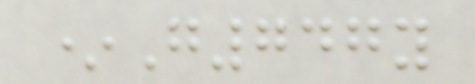*G747y
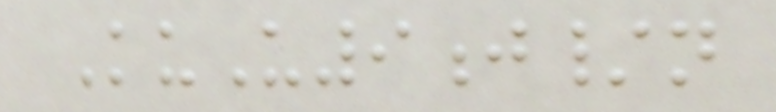KuU9j/n
